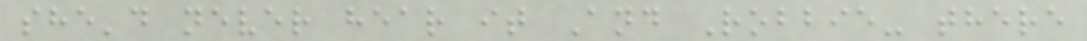she'd never hear it And Robbie- there
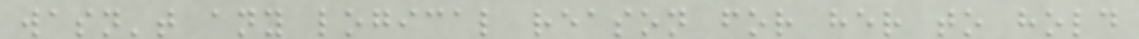wasn't any logical reason for her to hold
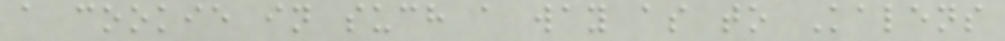a cookie in such a way as to Kalens
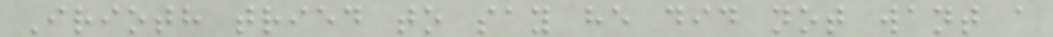Irioth tried to say he did not want a
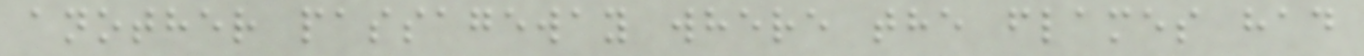another passageway where the flames had
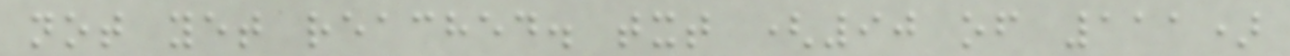not yet reached. txt (90 of 111)
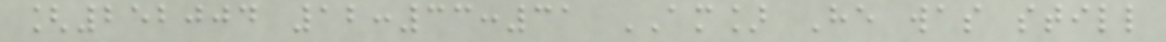[252004 12:33:31 AM] He was still
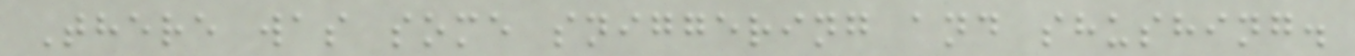There was some sniggering and shushing.
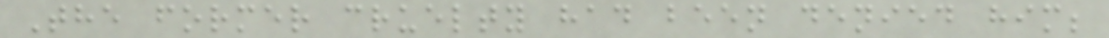The former cruelty had been denied him;
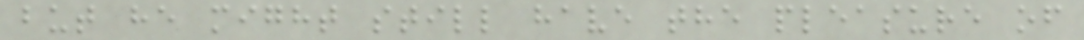but he might still have the pleasure of
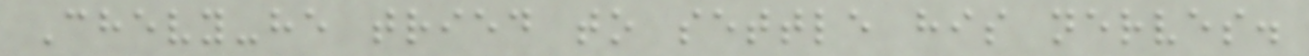Chevy-he tried to settle his nerves.
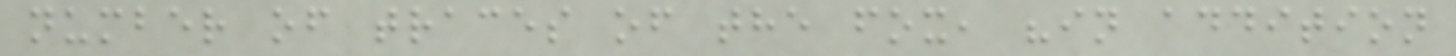number of traces of the fox, "in addition
